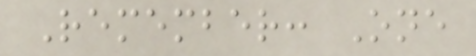Remember: One
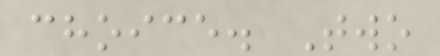choice. Two
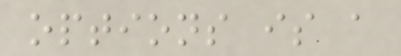options is a
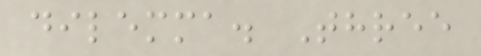dilemma. Three
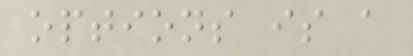options is a
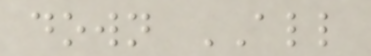down ALL
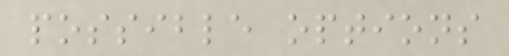possible options
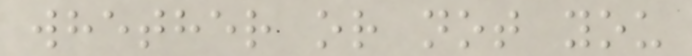whether or not you
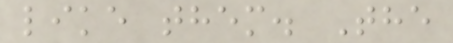like them. The
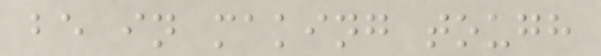be in making tough
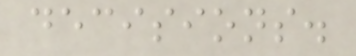decisions.
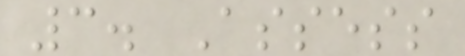3. Assess
